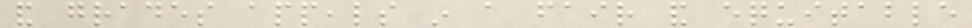and grades appeals in a fair and equitable
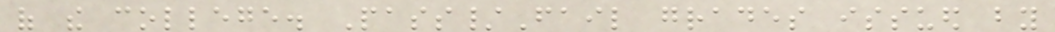of the college. Pass/Fail grades issued by
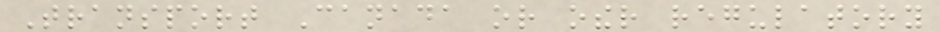Transport Canada or other regulatory
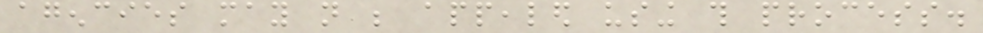agencies may not be appealed using this process.
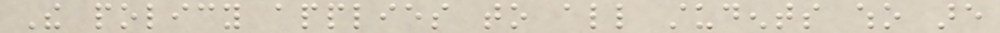The policy applies to all students who are
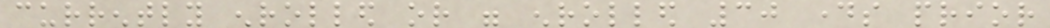currently enrolled or were enrolled 30 days prior
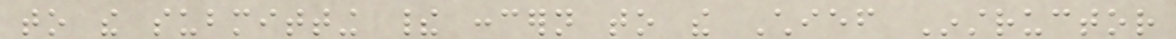to the submitting their concern to the Chief Instructor
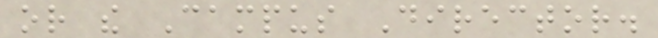or the Campus Director.
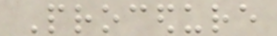Procedure
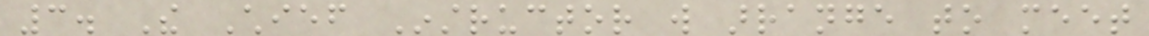3. The Chief Instructor will arrange to meet
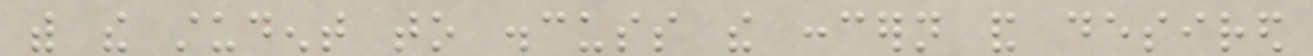with the student to discuss the concern and desired
